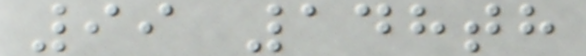99 148th
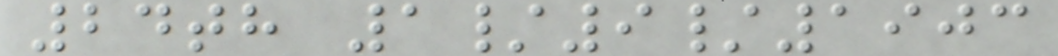24th 1/9/1903
